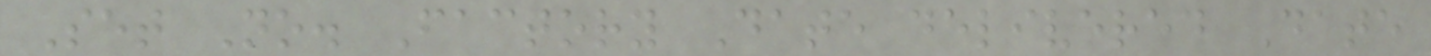Set No. Factory Date delivered Date
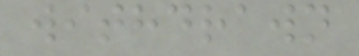withdrawn
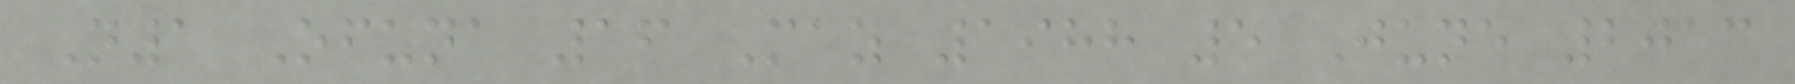N1 Ofuna 16 May 1988 5 June 2013
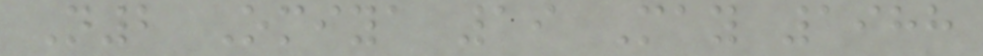N2 Omiya 19 May 1988
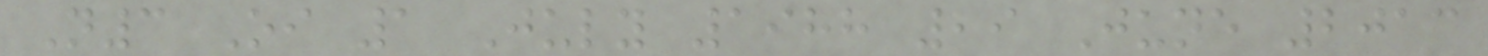N3 Oi 1 July 1988 29 June 2013
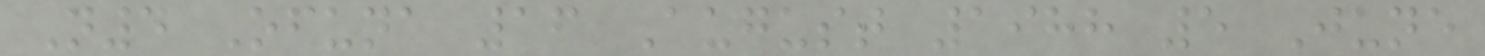N4 Ofuna 16 August 1988 5 June
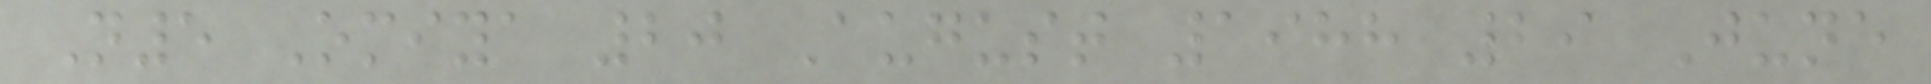N5 Omiya 20 August 1988 29 June
